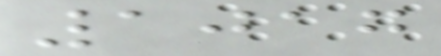1017
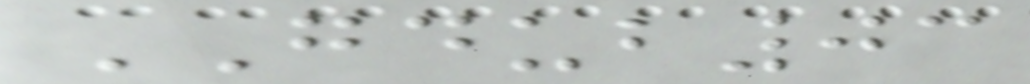GDUB03
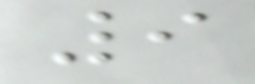9
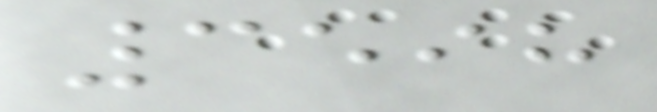3598
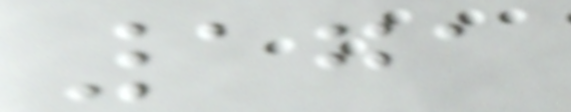171
